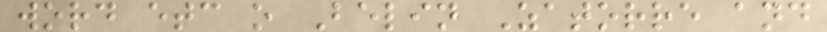word etc o Belin Zatorre and
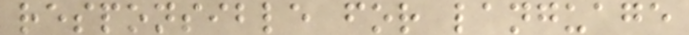responsible for language
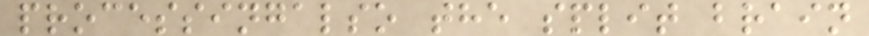processingalso the split brain
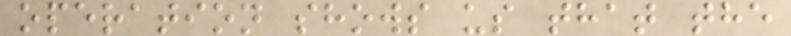operation shows us that the
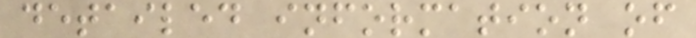detailed information of
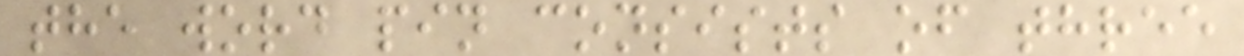the word pin consists of three
